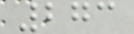273
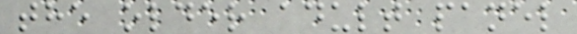the older adult panel
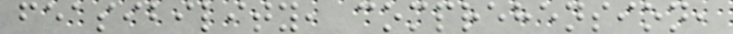feasibility, comprehension,
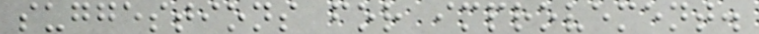suggestions for improvement.
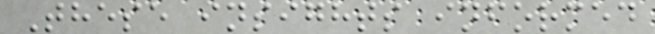These insights informed
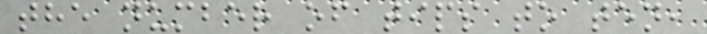the number of tips to ten,
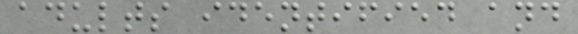adults identified and
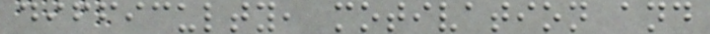difficulty, motivation and
